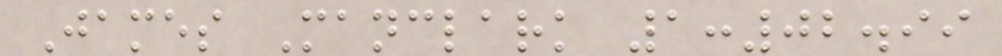James Manclark 1:02.99
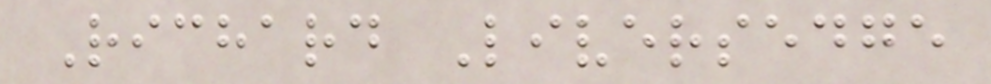Richard Liversedge
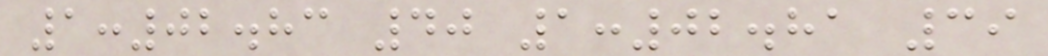1:02.83 40 1:02.81 39
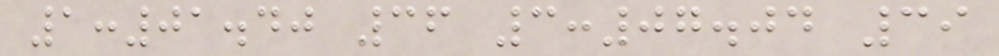1:01.40 36 3:07.04 39
